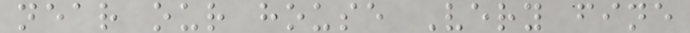near our house Very fine
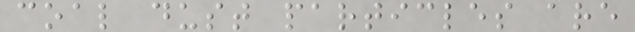coal dust particles are
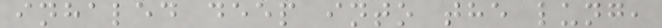inhaled deep into the lung,
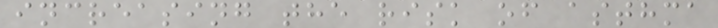increasing the risk of asthma
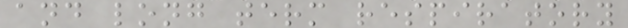and long term respiratory
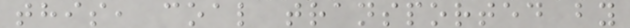this, coal transported by
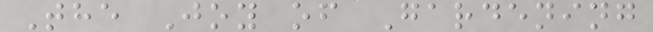The Joy of Gardening
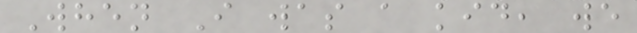When I was a kid, we
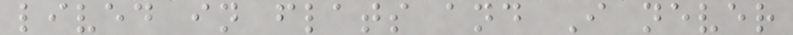lived in flats and I never
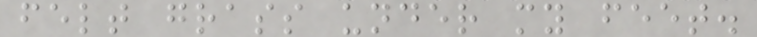felt grass under my feet.
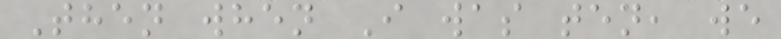Then when I was ten, we
